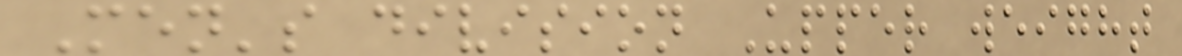Men's division Upper weight
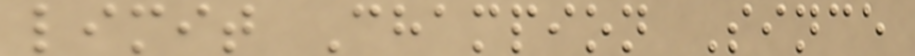limit Champion Since
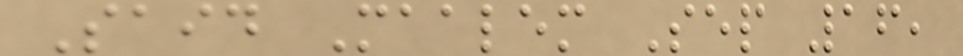Said Maalem Sep 16,
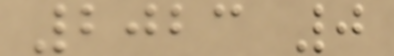2023 0
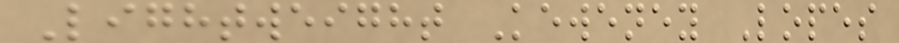Lightweight Keweney Lopes
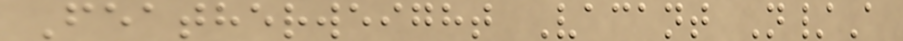Featherweight Vacant N/A
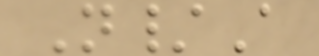N/A
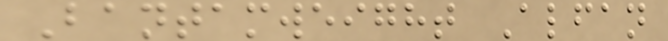Bantamweight Alfan
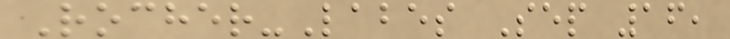Rocher-Labes Sep 16,
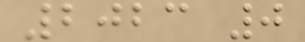2023 0
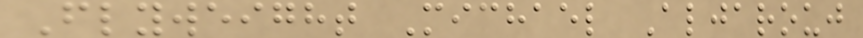Flyweight Michael Aljarouj
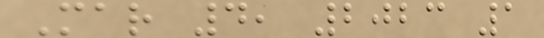Mar 4, 2023 1
